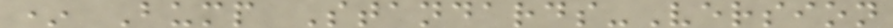* Bump Standards-Version
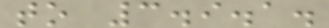to 3.9.1.
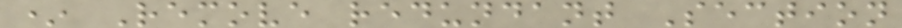* Remove redundant Section
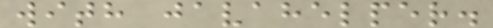with javahelper.
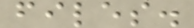files.
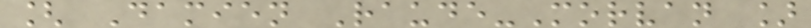[ Damien Raude-Morvan ]
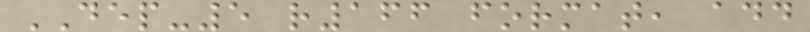DEP-5 r166 format, add
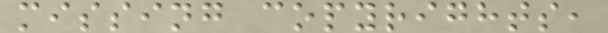missing copyrights,
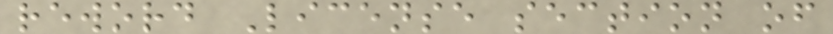reword License section of
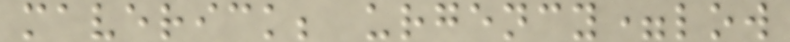maverick; urgency=low
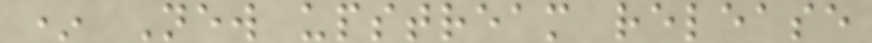* New upstream release
